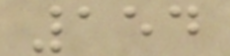154
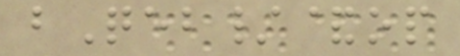bQeb/&op
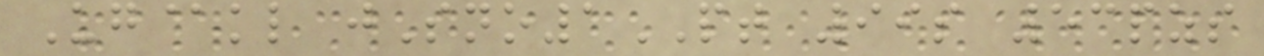Ug@kl jSno1PT 99s 53pzs
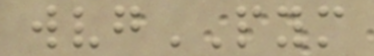wvgPYM
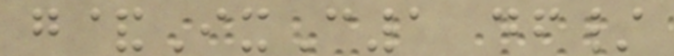g&IxC1 df/
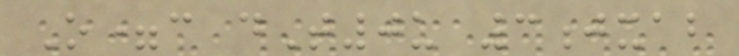O=c dT0u 3jxab
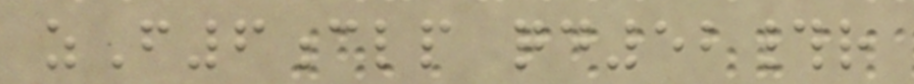zF6clp qd52#r
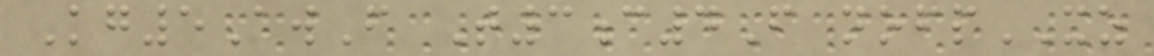Kg5AwF T3c4F nofpXZ
